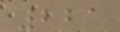221
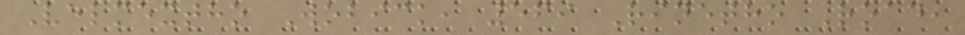Velmextho Wobick, 569 Rinetho Road,
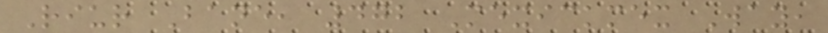Riur Bane, 472 Mexickmex Way,
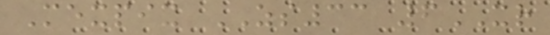Mexpix ZS33 6XR
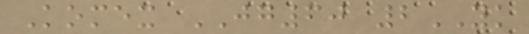Komex JG60 2YK
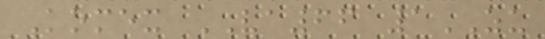Komex VA66 1ZU
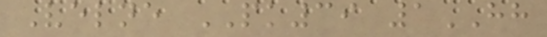Velne PK39 1HH
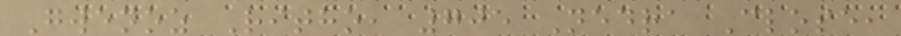Gwenoz Ritho, 705 Nedra Close,
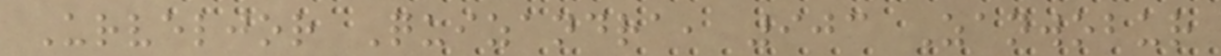Urveljor Quizandra, 903 Zanwobur
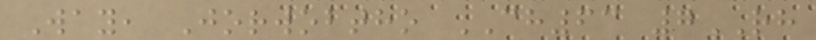Way, Jorwobtho CH63 7RH
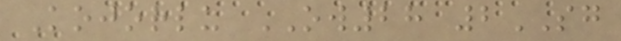Kojorlu OW28 2SG
